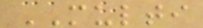MULTI
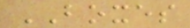BOXES
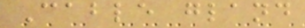Cable gland
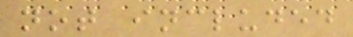not included
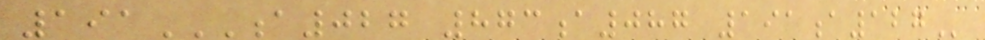191A027 873A087 191A127
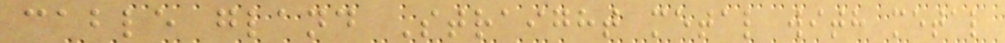cable gland Straight metal with metal
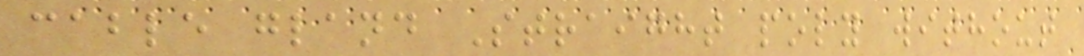cable gland Straight poly without
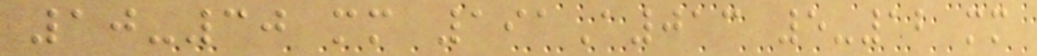10-30 mm 191A013 5-12 mm
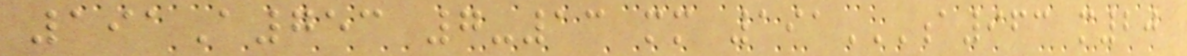191A753 7-13 mm 191A963 M20
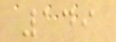149
